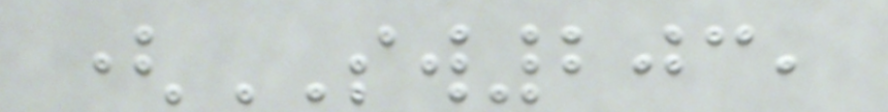(SW203,
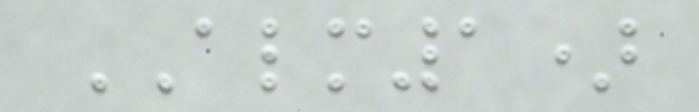ALM1)
